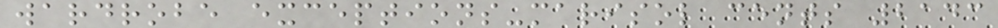wardrobe exceptions-marisol cents 2143
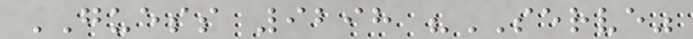GUESS 9298 "SERVE"
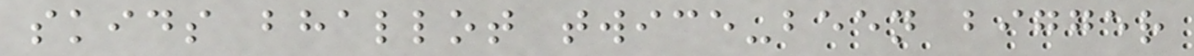skids bhallot twice-been bigger
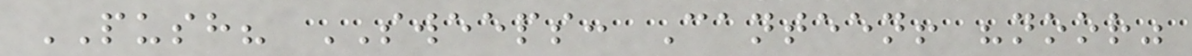PUSH? SWEEPS: Canteen! "noor"
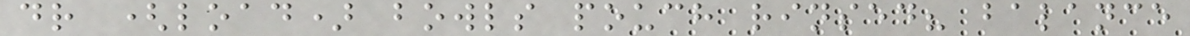dr (load) bowls pouch rinsed? balance
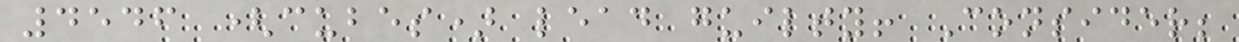4546 (cubes) lead guilty! Consider;
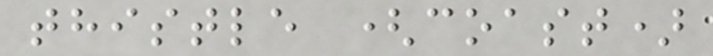thistle (coast)
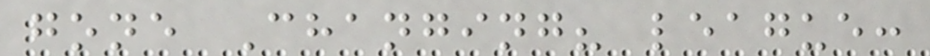gone Changing? league:
